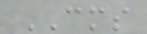CMS
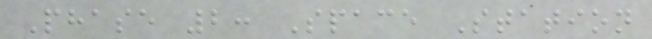Phase 2: Space Station
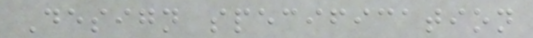Design specification
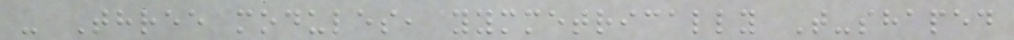- Three modules, yymmetrically T-shaped
